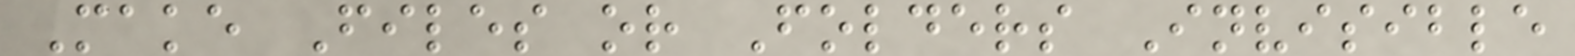Make Files or Folders Invisible
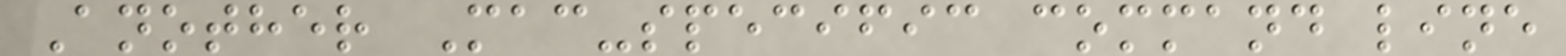Another Mac-specific command line
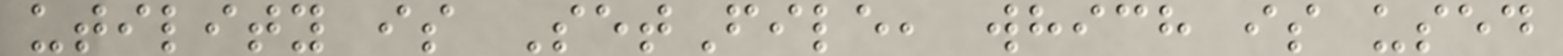utility is SetFile, which is used
